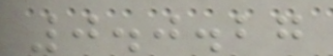0.0.27
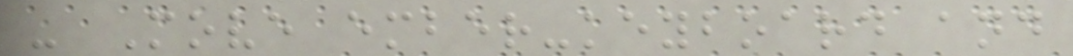- Move ember-keyboard and
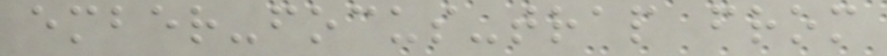ember-focus-trap from
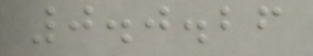0.0.26
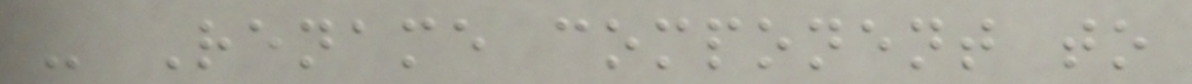- Rename component to
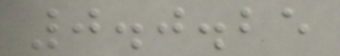0.0.25
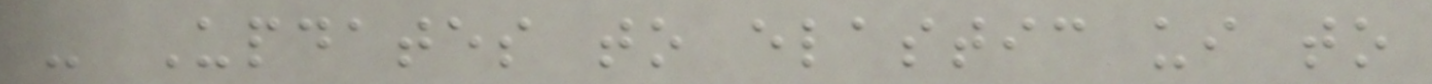- Updates to elastic ui to
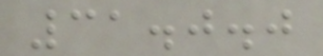31.0.0
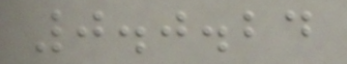0.0.24
